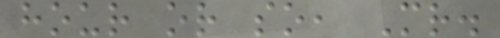hour or so, Mr.
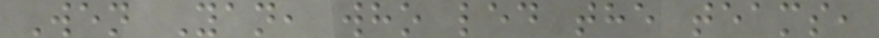Wen Yan, who led the teams,
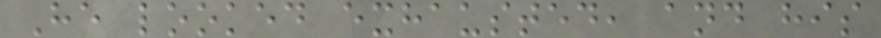He looked exhausted, and his
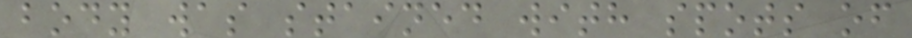body was stained with spots of
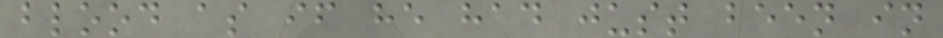blood as if he had just been in
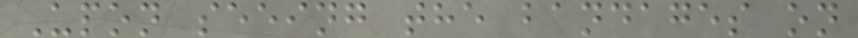Upon seeing the bandages on
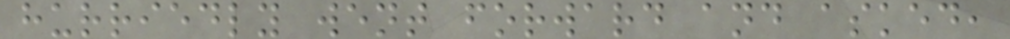hurriedly went forward and asked,
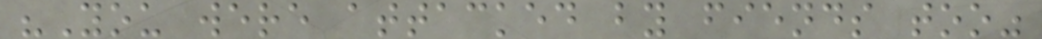"You were attacked by fiends too"
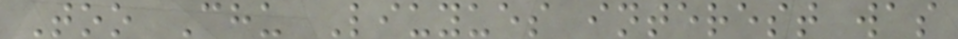Too Chu Liuyues interest was
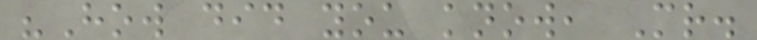"How did you know, Mr.
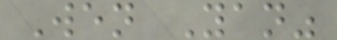Wen Yan"
